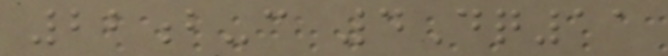22b-c 4Dq11
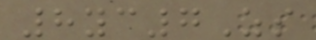8yc7Zs
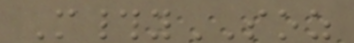M#ySOZ
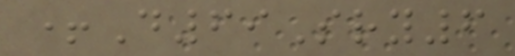+D69Sry6
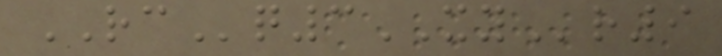RCq3XYr9
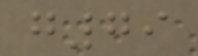g79
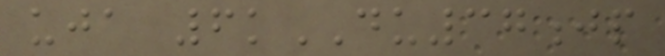uja 6kDU37jp
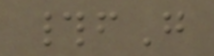#fG
